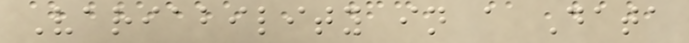Variability in a Data
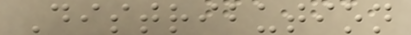Distribution
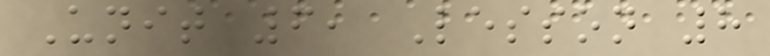Unit 6, Lesson 8
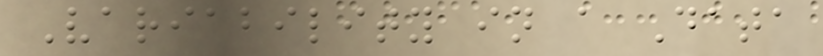Variability in a Data
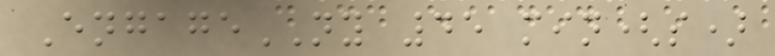EngageNY 45 min(s)
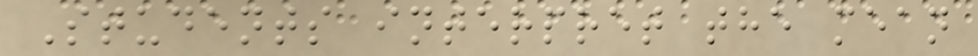Students interpret the mean
